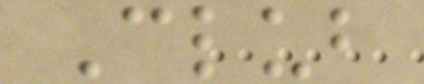Club
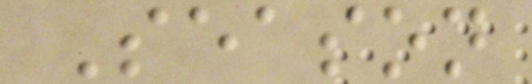Season
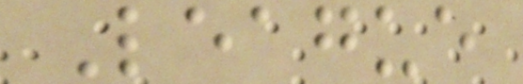League
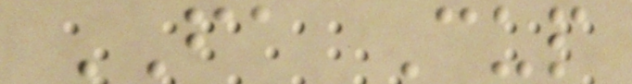FA Cup
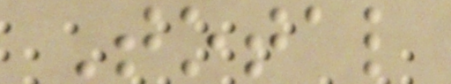Total
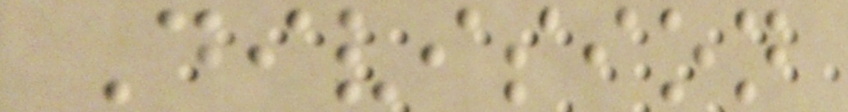Division
